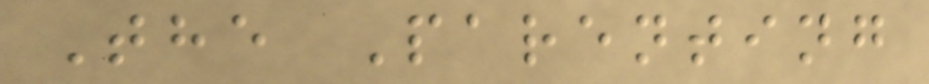The Parenting
